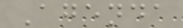Agenda
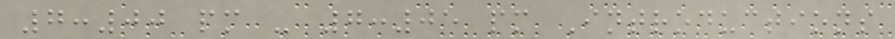7:00 pm - 7:05 pm Introductions
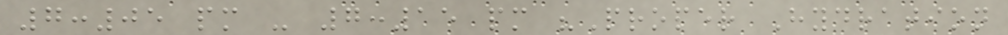7:05 pm - 7:15 pm "Proper Hydration
